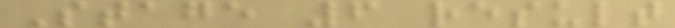Stage 6 result
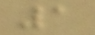1
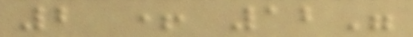2 + 12"
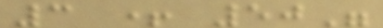3 + 50"
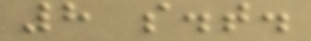8 s.t.
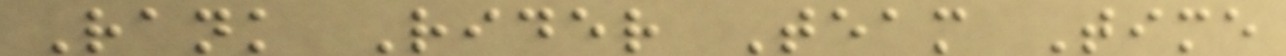Rank Rider Team Time
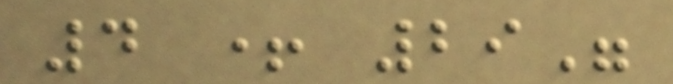4 + 29"
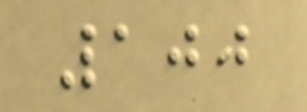100
